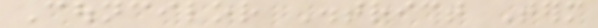Councilor District Term
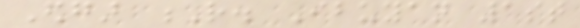Edgar R. Ibuyan 1st
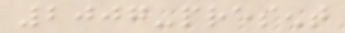2007-present
